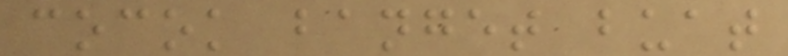cocok banget buat
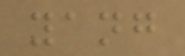yang
